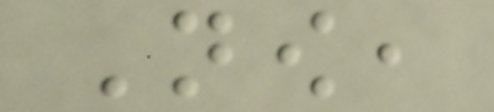Now,
